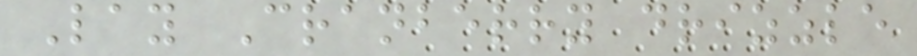Lay Cranberry drizzle
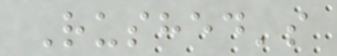Rushed's
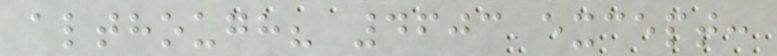although? 4603 except:
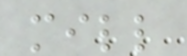mill
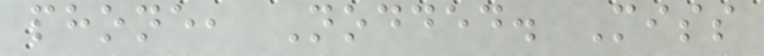phone, Nodded. Miss
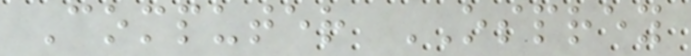Computer OSPREY
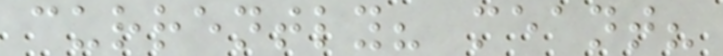currently? meant?
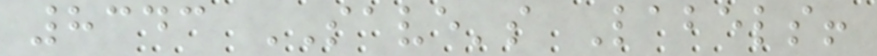8343 SAVE's Labels!
